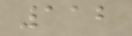112
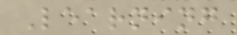Learning
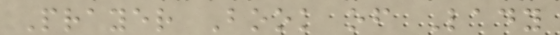Prayer Book of Lady
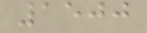1500
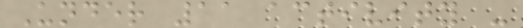Under 11 activity -
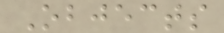Objects
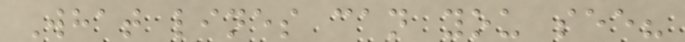What lines can you see?
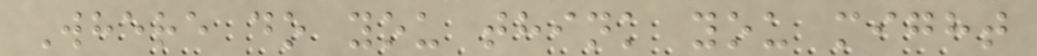Where do you think you might
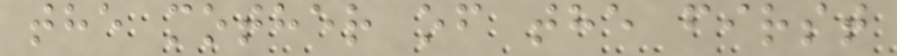the mother of the first
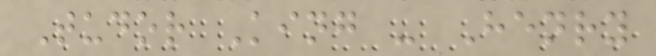Tudor King - Henry
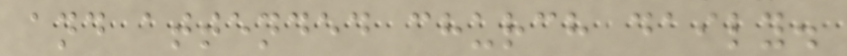and attended church daily.
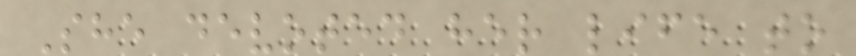She devoted her life to
